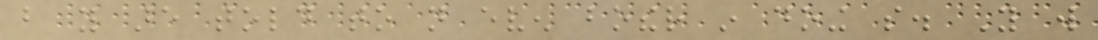but you are told to not even bother in doing so. You will
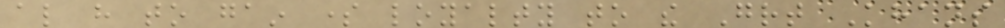also have to gain some loyalty to the Great Khans
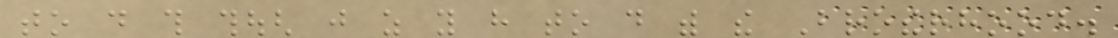to do this though just as you have to do with the Brotherhood.
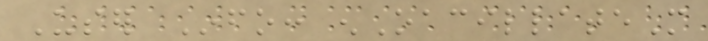User Info: enOacillateM
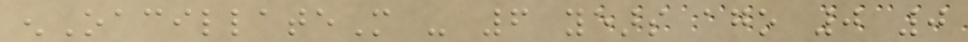enOacillateM - 6 years ago 0 0
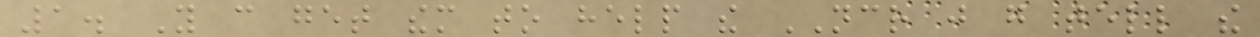1. You can get them to help the NCR just go tell the
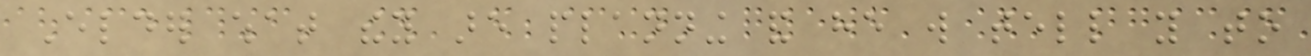Elder what they are planning and he will tell you to
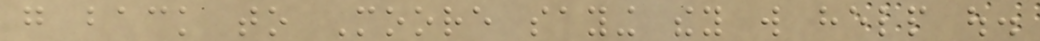go back to Moore saying they will help out.
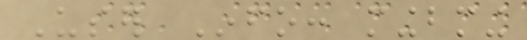User Info: mingbming
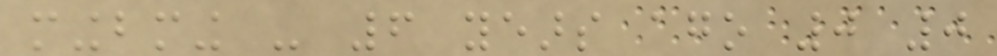mingbming - 6 years ago 0 0
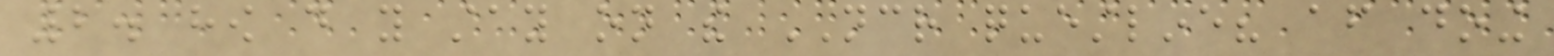2. how do you stay on the NCR questline? after doing
